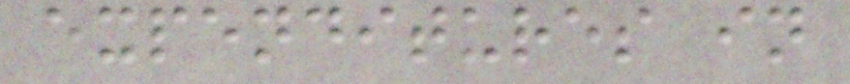expenditures in
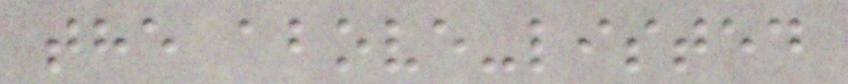the above-listed
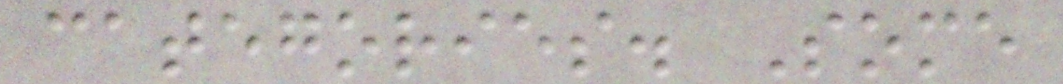categories. Some
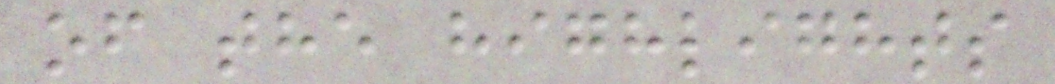of the highlights
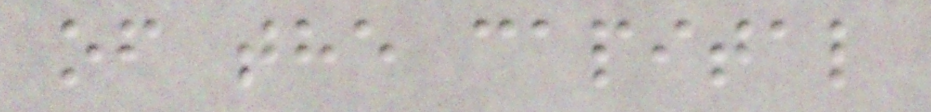of the capital
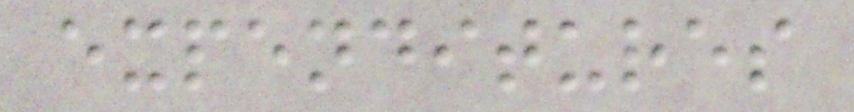expenditures
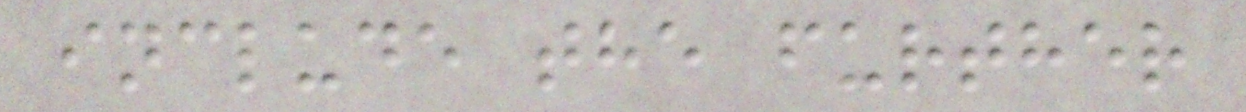include the further
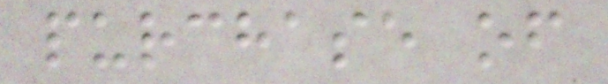purchase of
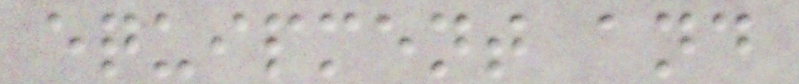equipment and
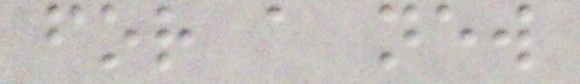for a new
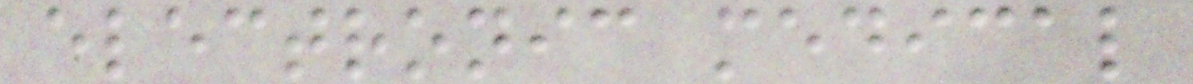electronic medical
